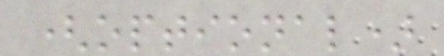(optional)
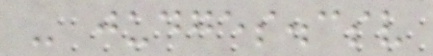- judges.csv
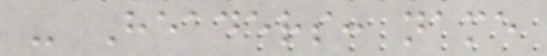- Headers: name
